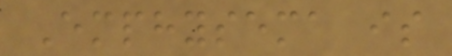Emphysema is
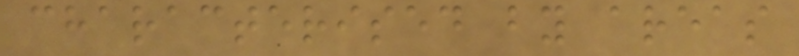characterised by areas
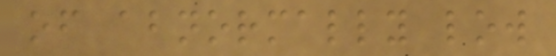of abnormally low
